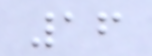16
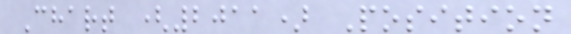Chart (2011) Position
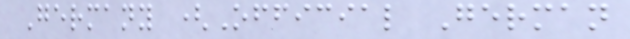Germany (Official German
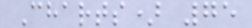Charts) 75
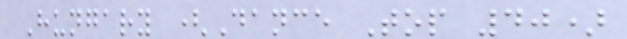Hungary (Dance Top 40)
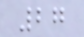27
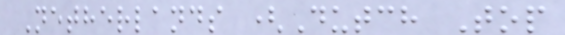Netherlands (Dutch Top
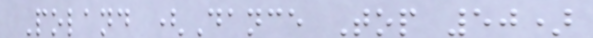Poland (Dance Top 50)
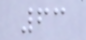63
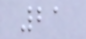21
